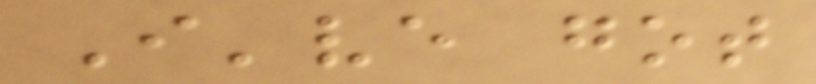I've got
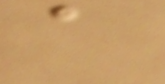a
